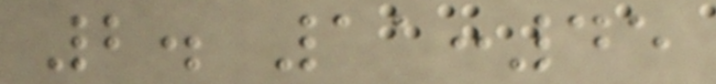2. 11:45
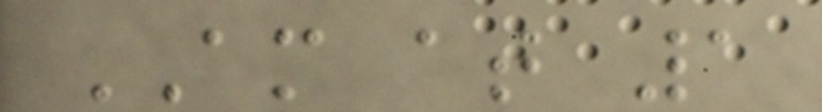AM at 1
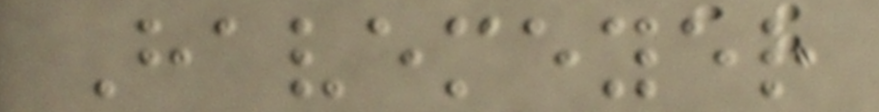Havemeyer
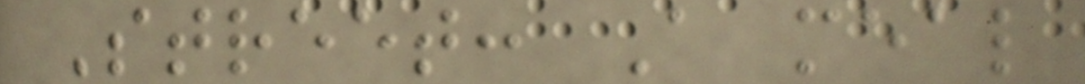Street: A meal
